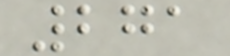271
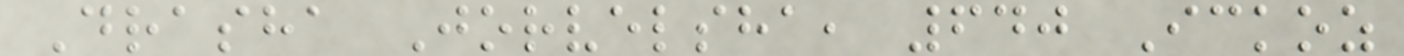Drasha Jorvelsha, 640 Ickoz
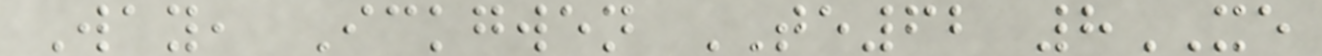Way, Ickgwen TE62 8XE
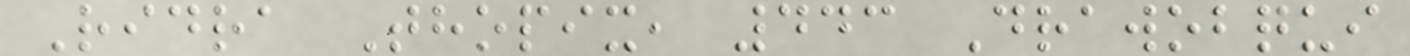Ridra Thopix, 443 Drawobqui
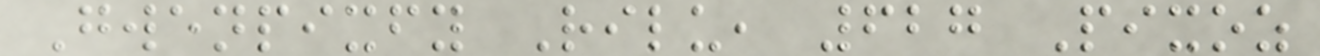Gwenpixfy Rilu, 627 Pixoz
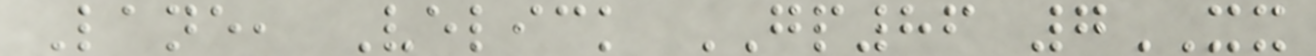Lane, Velick GP86 7XX
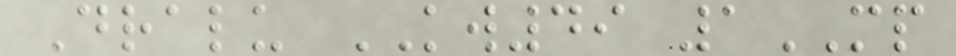Dralu KW49 1MP
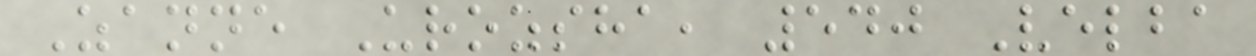Zanne Urozsha, 540 Velba
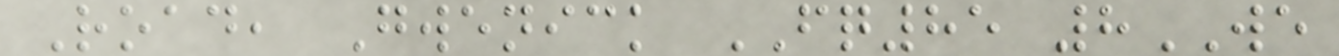Road, Gwenick FQ85 8WE
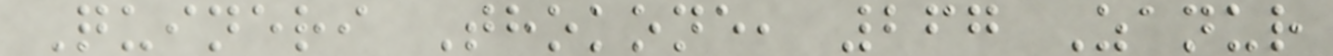Quineri Thokone, 267 Zanur
